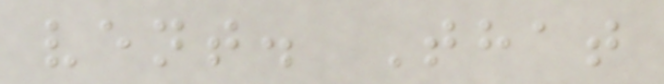vent. That
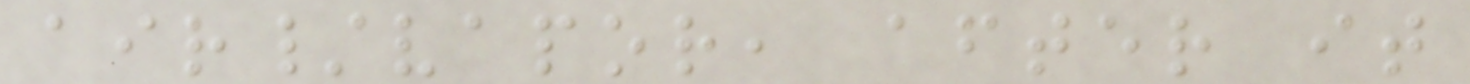air/vapor, after it
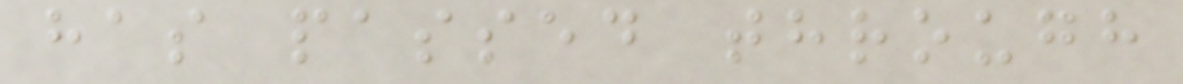has passed through
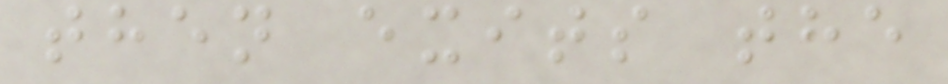then exits the
